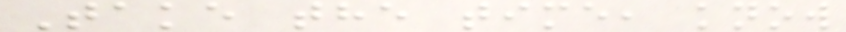Take the time, know
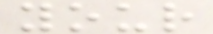your
